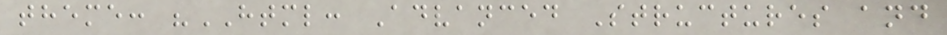theme: "HTML: Advanced Structures and
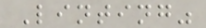Linting"
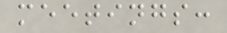meetings:
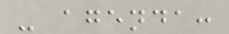- agenda:
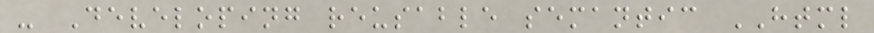- Developing reusable semantic HTML
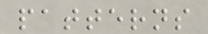patterns
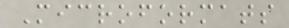Microformats
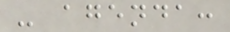- agenda:
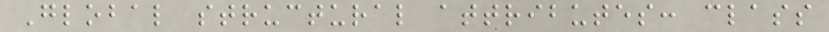Global structural attributes: class
